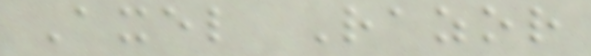Axel Razor
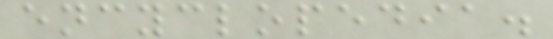encyclopedia.
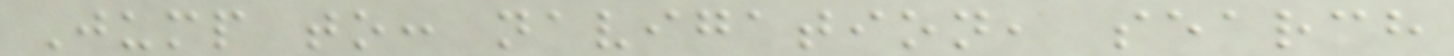Jump to: navigation, search
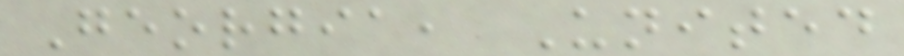Georgia, United
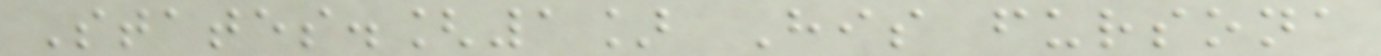States.[1] His fursona
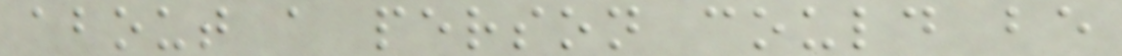about a person could be
